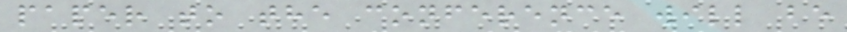paper to the conference will be
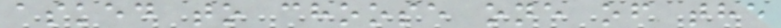asked to choose one of the
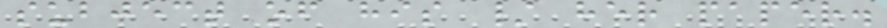subject of his / her paper.
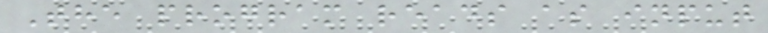The program reads as input
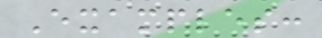Examples:
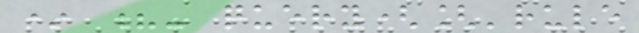* ?- query(['rule
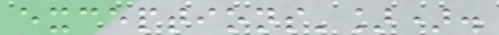exceptions']).
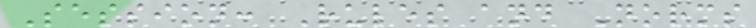Session: Rules and Norms
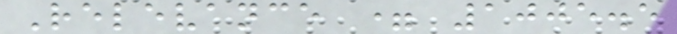Relevance = 1005.5
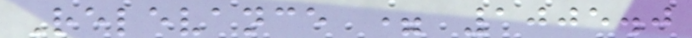Relevance = 1005.0
